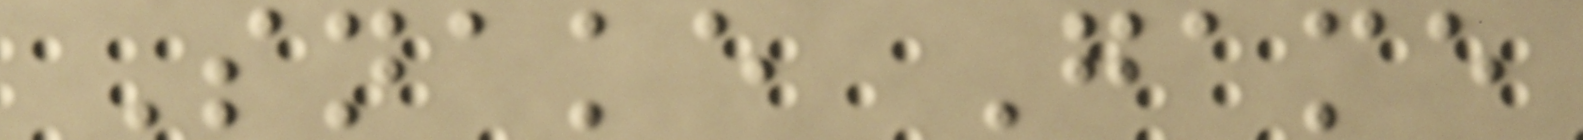Snake Game
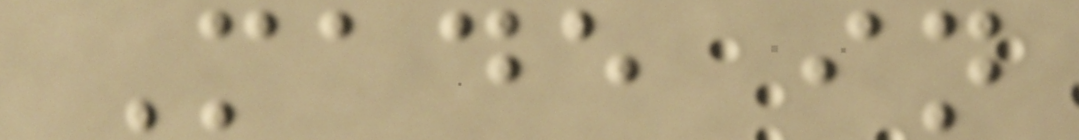Made in
